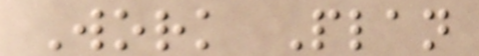Work Plan
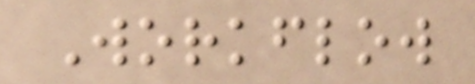Workflow
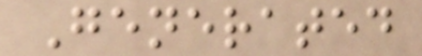Generated
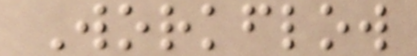Workflow
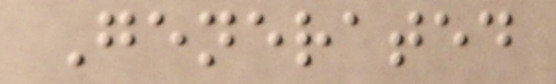Generated
